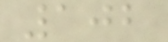102
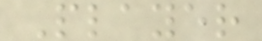Player
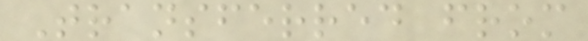Transferred from
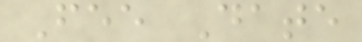Fee Date
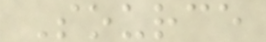Source
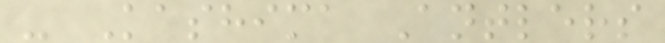- Kashima Antlers
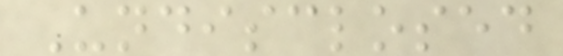Undisclosed
